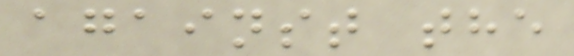against the
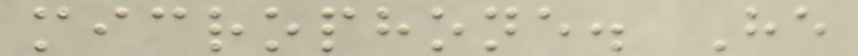microphone. He
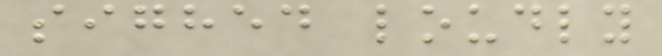sighed loudly
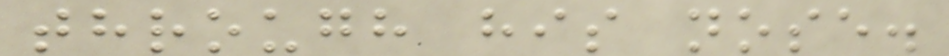through his nose.
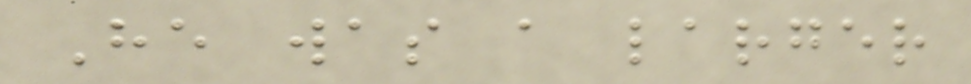He was a larger
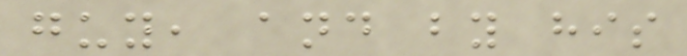guy, and by his
